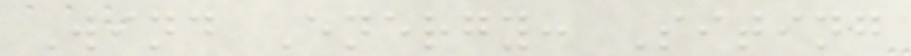Wind Energy: Siting
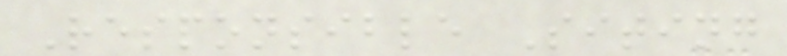Responsible Siting
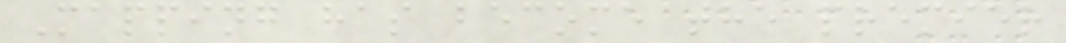Mapping has become the premier
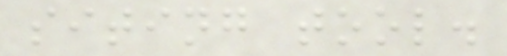siting tool.
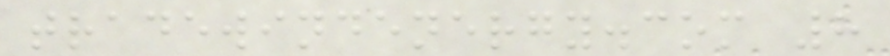tradewindenergy.com 8
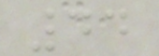44
